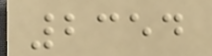2354
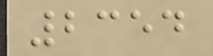2354
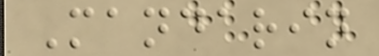Mandarin
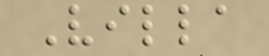Villa
